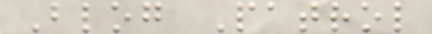Blog Patrol
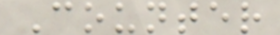Counter
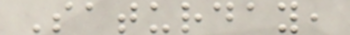Saturday,
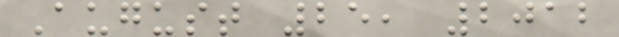August 25, 2012
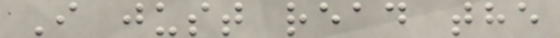I just read the
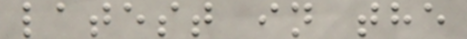latest in the
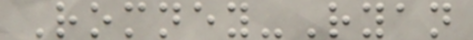Romney-Ryan
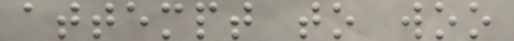attempt to woo
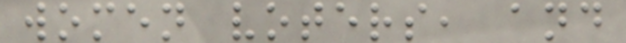women voters, and
